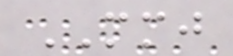MMJ
